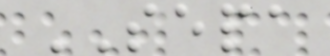SEPA
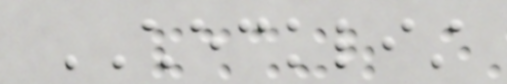CHECKLIST
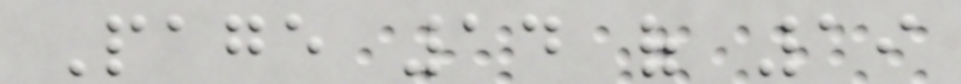Page 14 of 19
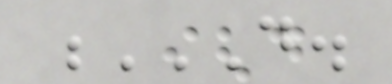D.
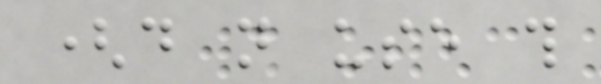(do not use this
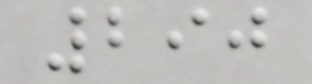290
